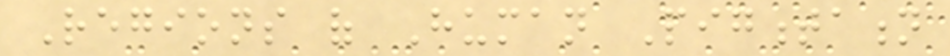Regions of Human Pigmentation
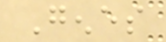Genes
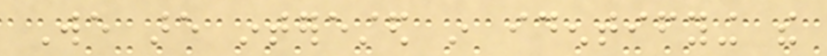We are interested in identifying the
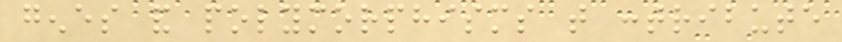genes and polymorphisms that contribute
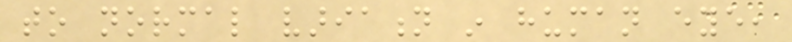to normal variation in human eye,
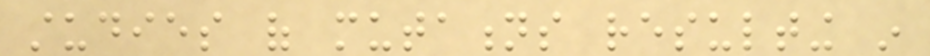studies of mutations resulting in
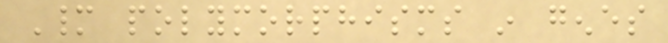Many polymorphisms in genes
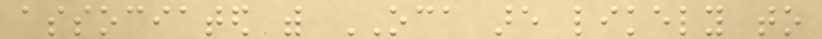associated with OCA are likely to
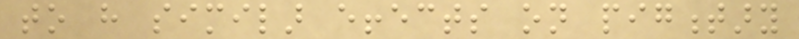to have similar effects on pigmentary
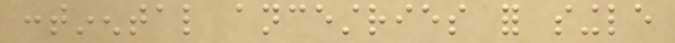continental ancestries for single
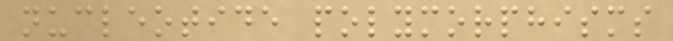nucleotide polymorphisms
